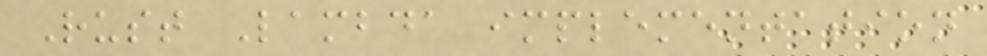Rust Lambda implementation
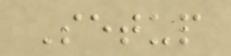Setup
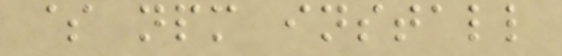$ npm install
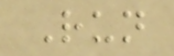Run
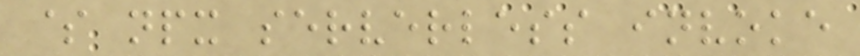$ npx serverless invoke
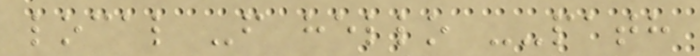local -f hello --path
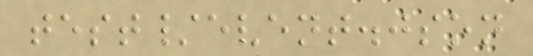test/event.json
